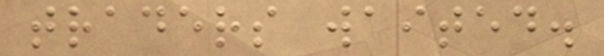traders waited.
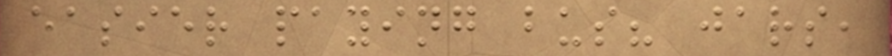easier paying bus? jars,
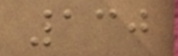130
